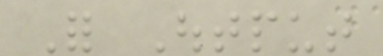For Output
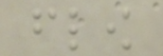flow
